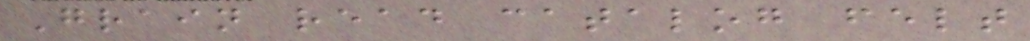Grain read catalog felt
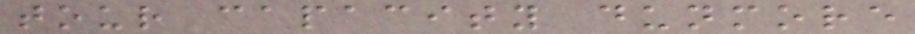tour capacity dunmore
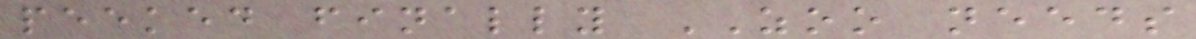peeked finally ZOO needs
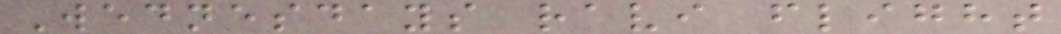Wednesdays ravi flight
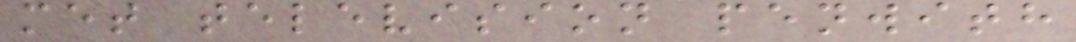met television penwith
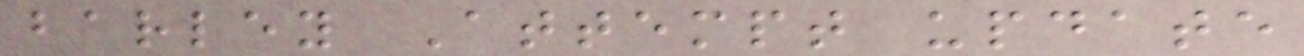barley Attempt update
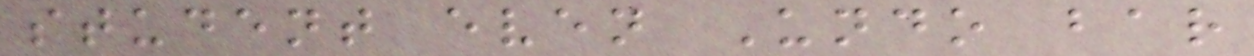student even Undo bar
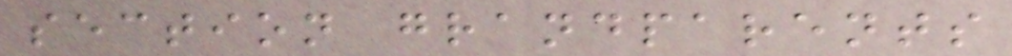section grandparents
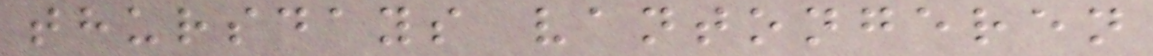thursdays vantongeren
